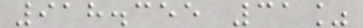918.355 31%
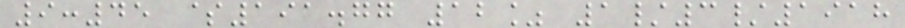9:45 $191.77 12% 1/3/1918
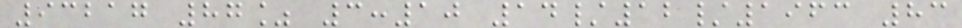93217 87% 3:10 14/12/1963 83
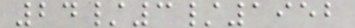24/3/1952
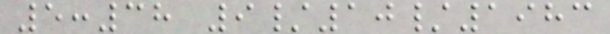5:38 9/10/1983
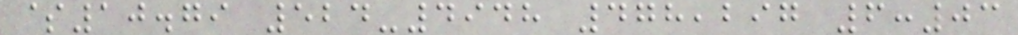$10.79 524-4948 478,297 6:03
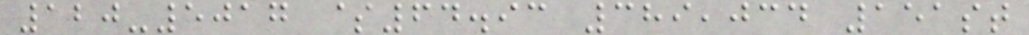120-5017 $64.93 389,034 151st
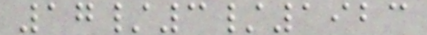17/3/1923
